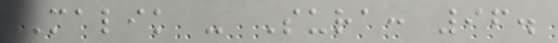Malik - Sura: 96.
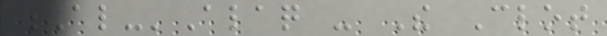Al-'Alaq - The Clot
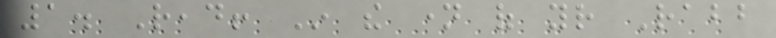1. Read! In the name of your Rabb
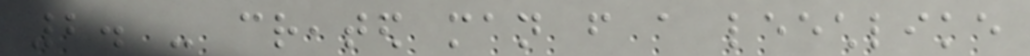2. - created man from a leechlike
